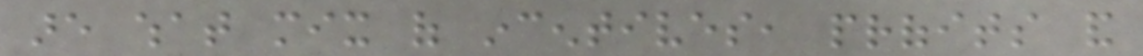are what mix of incentives, profits and
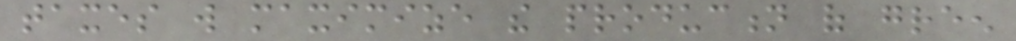taxes will maximize the production of green
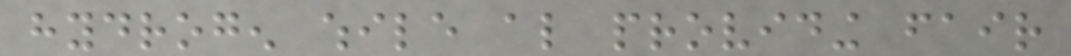hydrogen while also providing fair
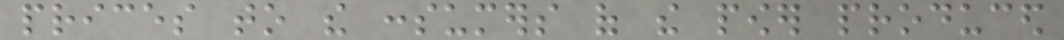prices to the consumers of the power produced
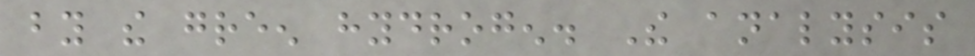by the green hydrogen. The analysis
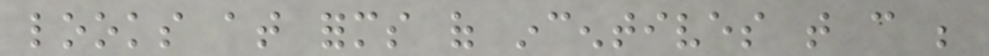looks at forms of incentives that can be
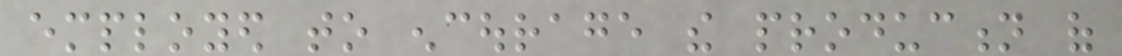employed to encourage the production of
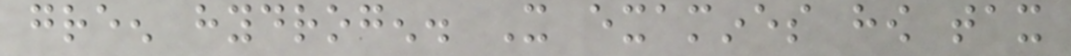green hydrogen. It examines how tax
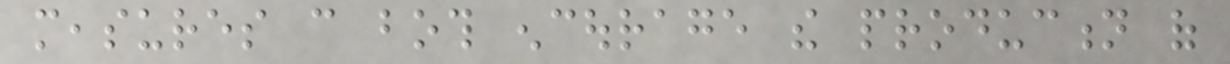measures can both encourage the production of
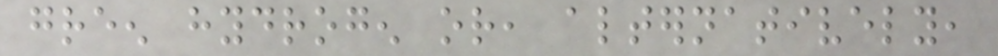green hydrogen or, alternatively,
